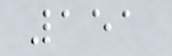151
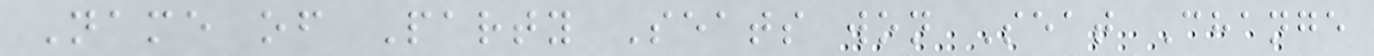Name of Party Seats won Seat Change
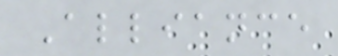Alliance
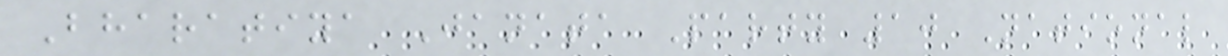Bharatiya Janata Party 10 National
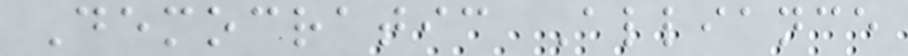Democratic Alliance
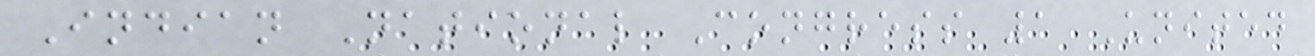Indian National Congress 1 United
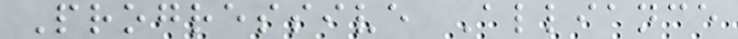Progressive Alliance
